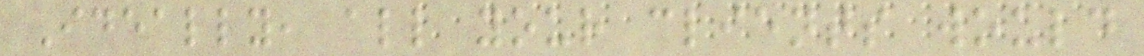Ideally, all your clients would
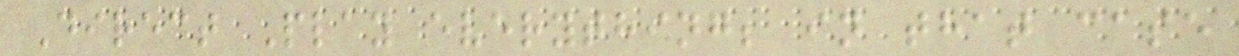Direct Play everything; in that case
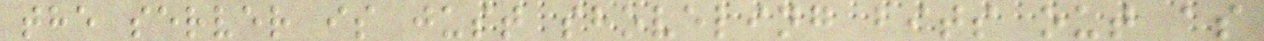the server is just shoveling bits out as
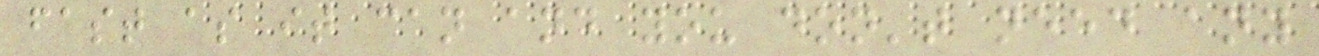fast as it can and you don't need any
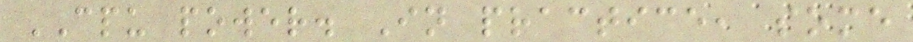CPU power. In practice, some
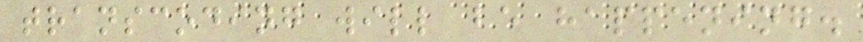transcoding will be happening.
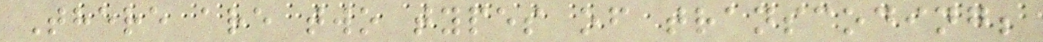There are two types of transcoding;
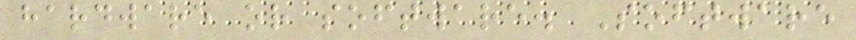hardware or software. Software
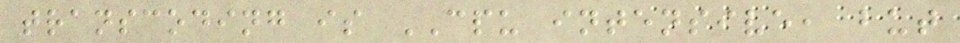transcoding is CPU intensive, but
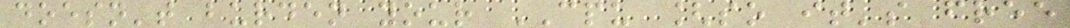doesn't burden your CPU [so it's free
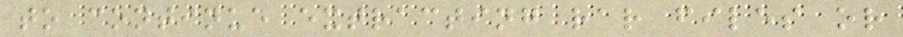to continue extracting rar files or
